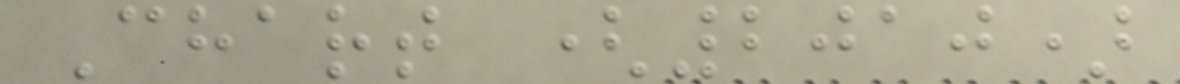Chart (2010)
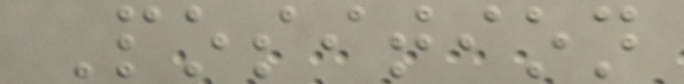Position
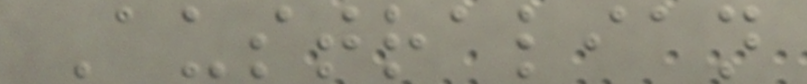Australian
